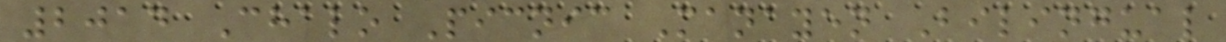2014 Chalo Picnic Manayen Bilingual
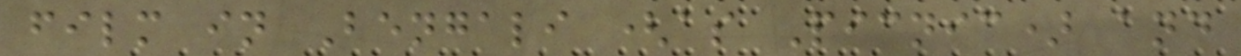film in Bengali (as Picnic) and
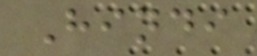Hindi
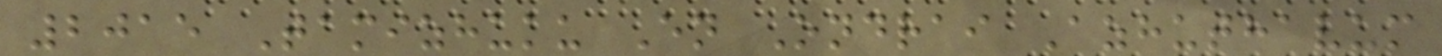2015 Tamizhuku En Ondrai Azhuthavum
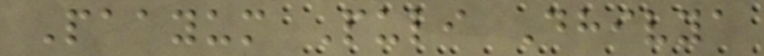Paayum Puli Dhivya
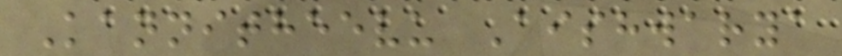Kannitheevu Aishwarya
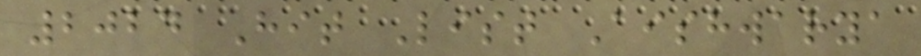2024 Hit List Aishwarya
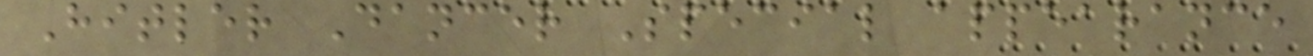Hitler Dancer Special appearance
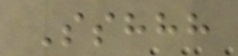Sshhh
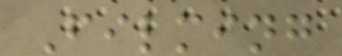Filming
